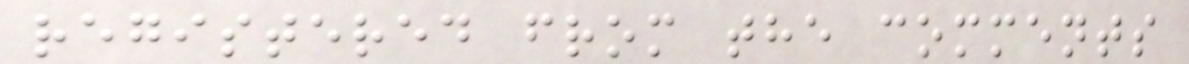registered from the comments
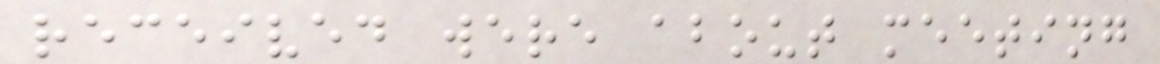received were about meeting
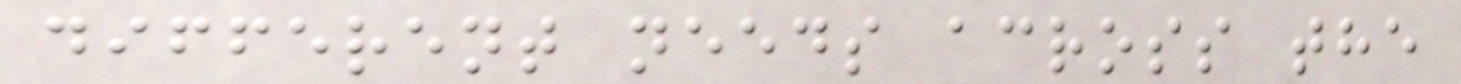different needs across the
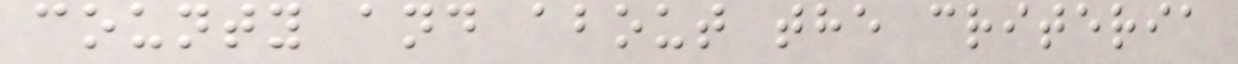county and about the criteria
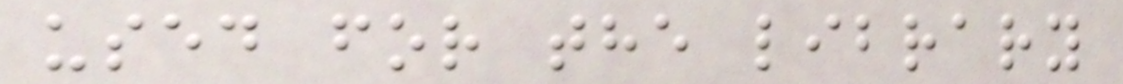used for the library
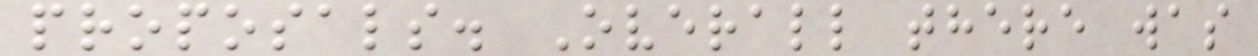proposals. Overall there was
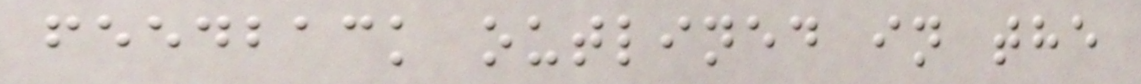feedback outlined in the
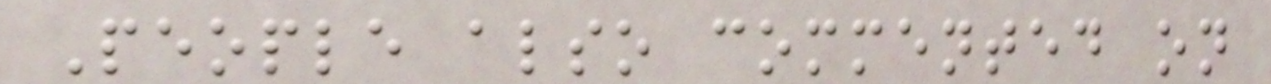People also commented on
